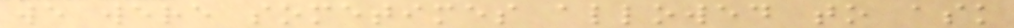we were sometimes allowed to ask
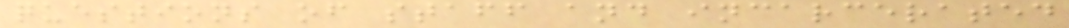questions of staff and incarcerated
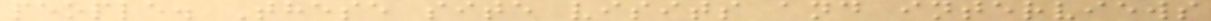people. These site visits and interviews
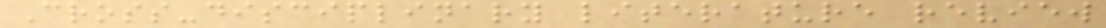Cross-disciplinary literature review
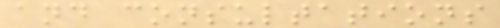and consultations
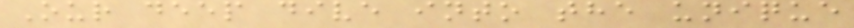Our deep dive into the unique
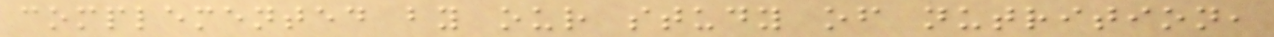complemented by our study of nutrition,
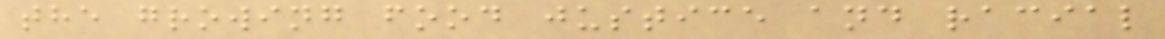the growing food justice and racial
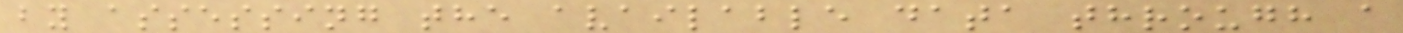by assessing the available data through a
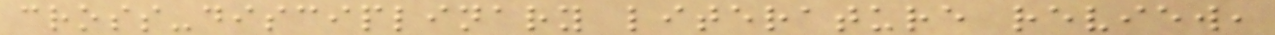cross-disciplinary literature review,
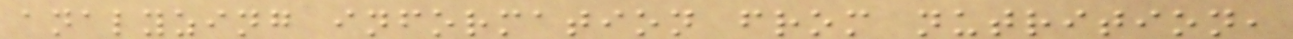analyzing information from nutrition,
